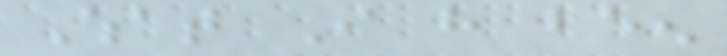What I have been
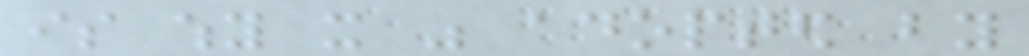is why it was adopted by
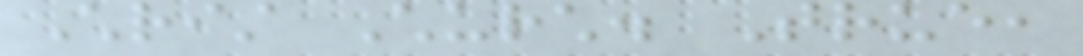Christ Church. True,
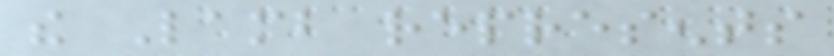the Lamb represents
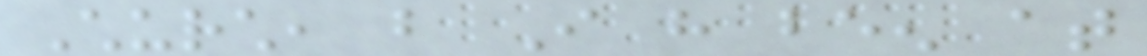Church, but I have been at
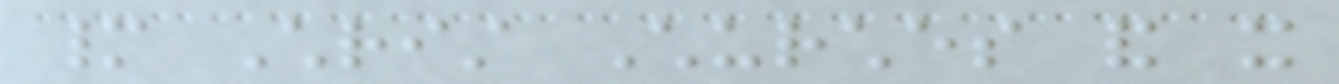many Christ Churches and it
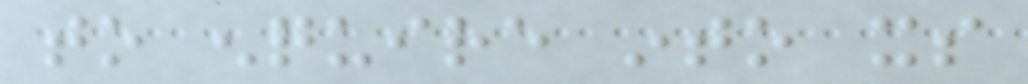to enquire into its
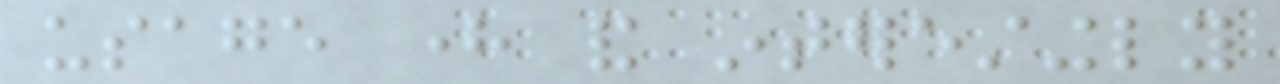usage here and interestingly
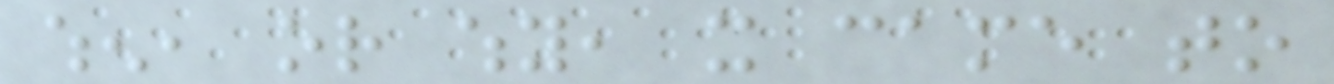when, or why, it came to
